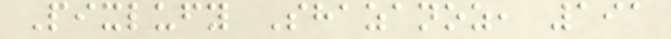Pixlufy Shazanoz, 191
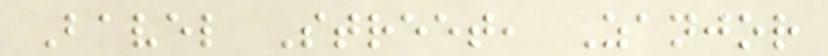Bavel Street, Zanjor
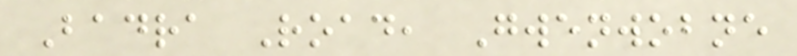Badra Road, Gwenwobne
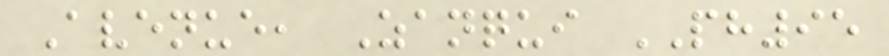Avenue, Zanqui PH95
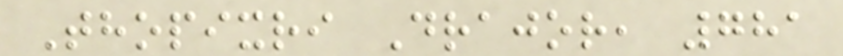Thopixri Drajor, 781
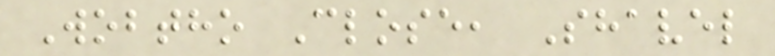Wobtho Close, Shavel
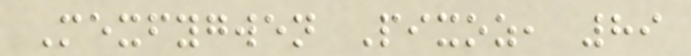Mexfygwen Pixoz, 89
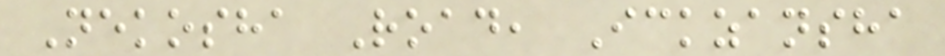Nekosha Road, Ickzansha
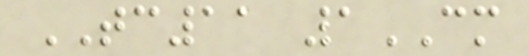TC11 1CM
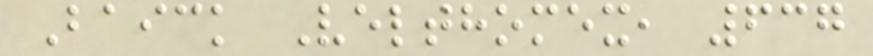Baick Velthomex, 637
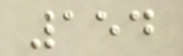154
